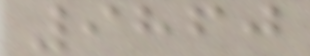9860
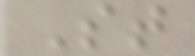St
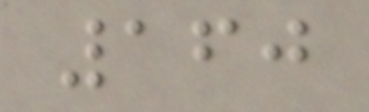160
